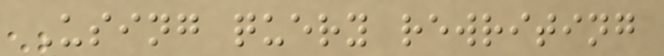Using query rewriting
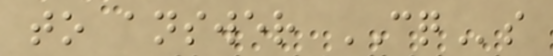to answer CQs
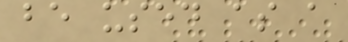be used as a
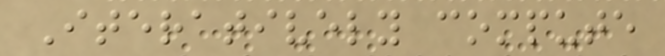Iteratively compute
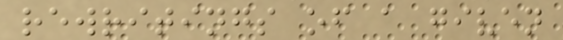rewritings of a given
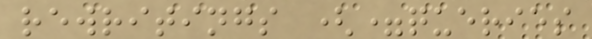rewritings (=queries
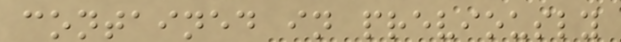contained in previously
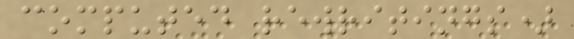computed rewritings)
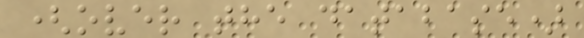(over the database)
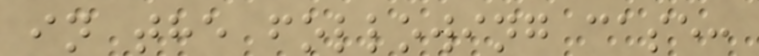in the following case:
